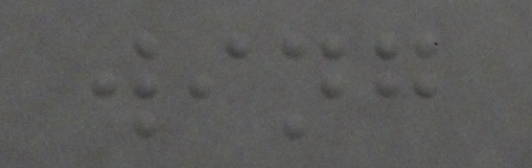wing
